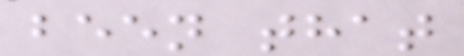been that
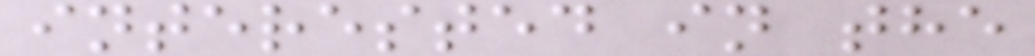interested in the
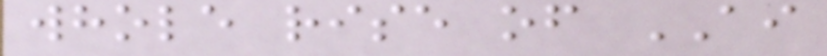whole rise of AI
